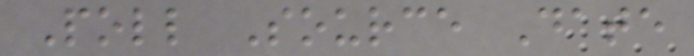Poll Source Date
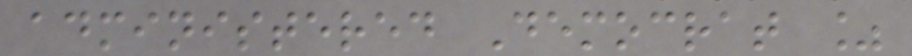administered Democrat %
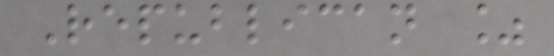Republican %
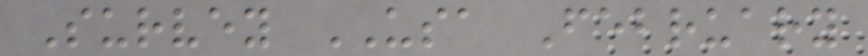Survey USA February
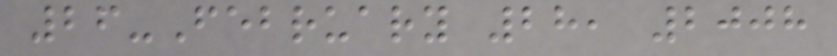26-February 28, 2008
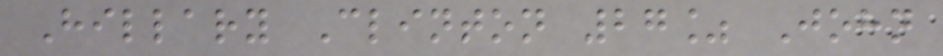Hillary Clinton 27% John
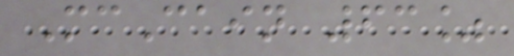McCain 63%
